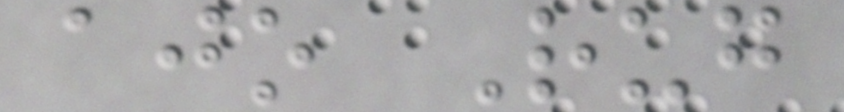ajo Rug
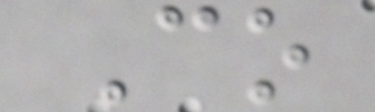Co
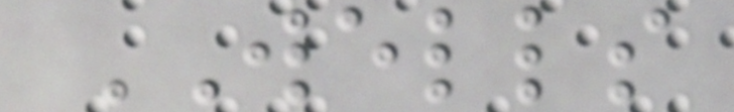WELLS
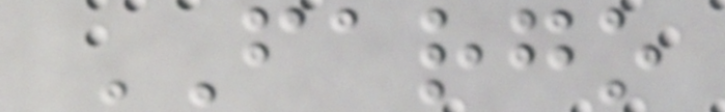FARGO
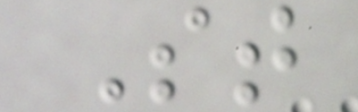St
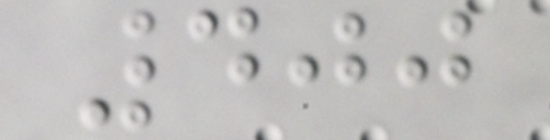400
